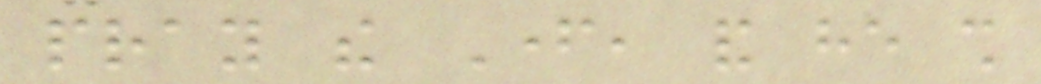pray the Father, and he shall
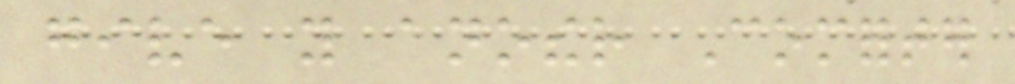give you another Comforter
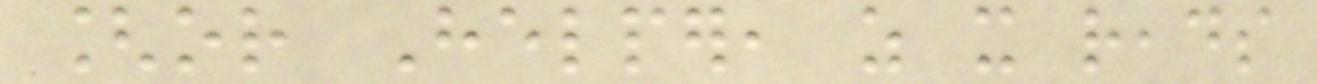[or Helper, as it reads
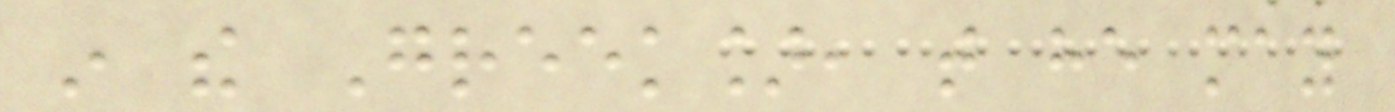in the Greek], that he may
